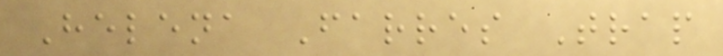Helena Farres Trap
